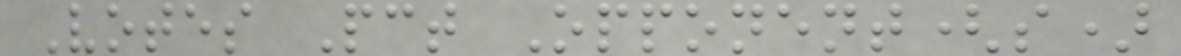Votes Pct Opponent(s)
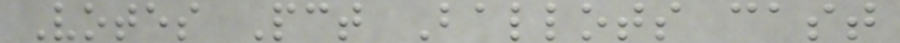Votes Pct Ballots cast
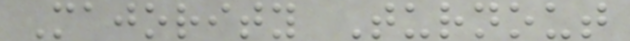Majority Turnout
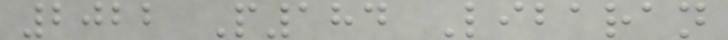2022 P184 Libaran
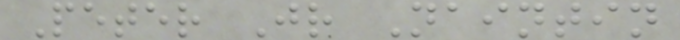Peter Jr Naintin
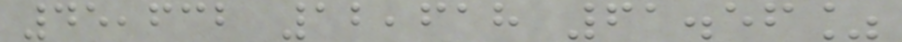45,632 12,618 61.56%
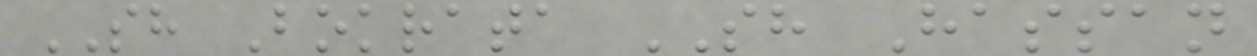SH Bokrata SH Hassan
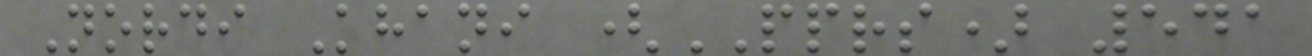Nordi Khani (PPRS) 541
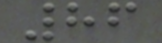86
